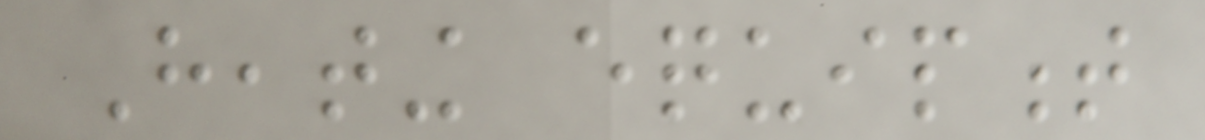Heating equipment
